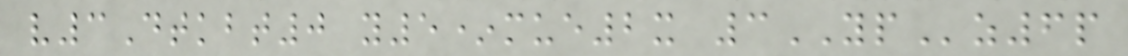v3Dtkbt0 y5*mue2x 3YPz6p
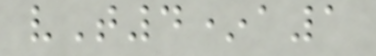vT4*a1
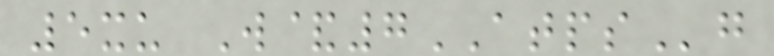5xu W&7ATPSg
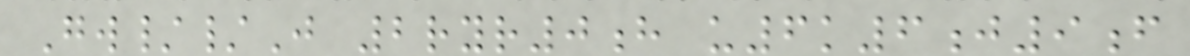Gw//J 2ryr0h u6k6j9f
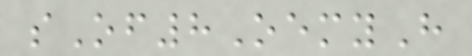sOf8OemyH
